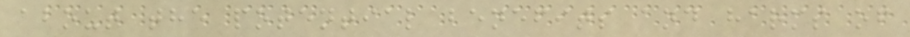about the potential benefits and harms of
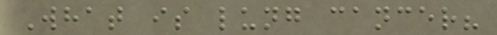What is lung cancer?
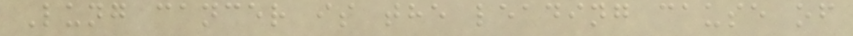Lung cancer is the leading cause of
